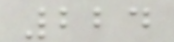224
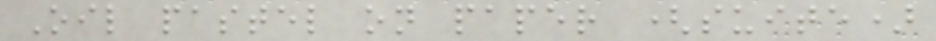Oil pastel on paper (suite)
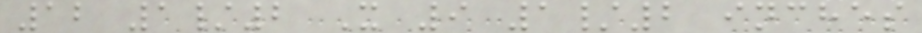12 1/2 X 9 1/2 inches
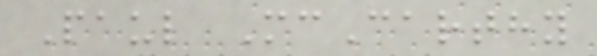Paul McCarthy
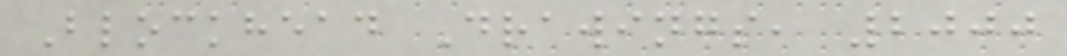Blockhead Drawings, 2000
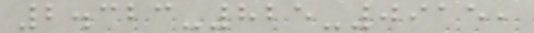2.323-825-0915,
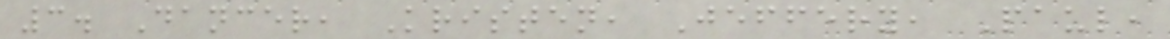3. Dancer, Kristen, Jeffery, Paul,
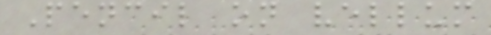Pencil on vellum
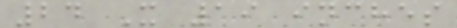24 X 19 inches
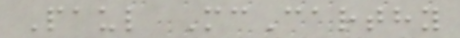Paul McCarthy
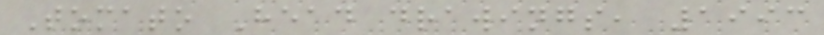Tomato Head drawings, 1993
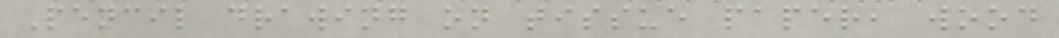Pencil drawing on tissue paper, wood
